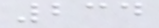234
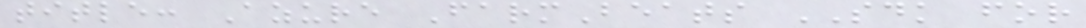title: Azure FarmBeats SDK for
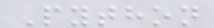Python
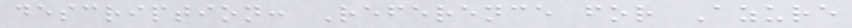description: Reference for Azure
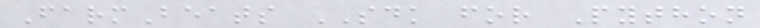FarmBeats SDK for Python
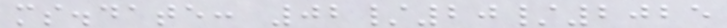ms.date: 02/20/2025
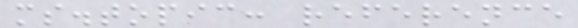ms.topic: reference
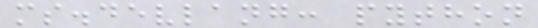ms.devlang: python
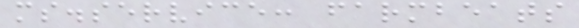ms.service: farmbeats
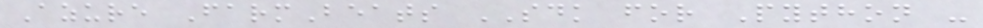Azure FarmBeats SDK for Python -
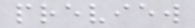preview
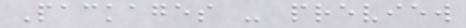Packages - preview
